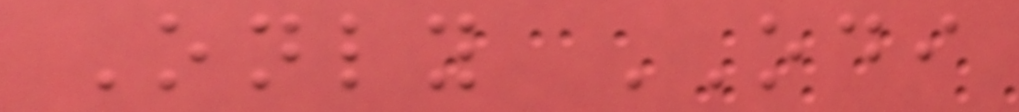Only ODI
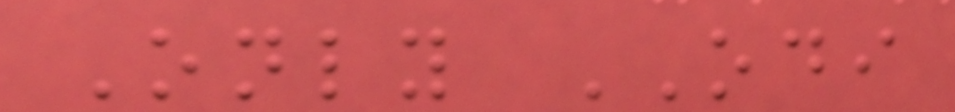Only ODI
